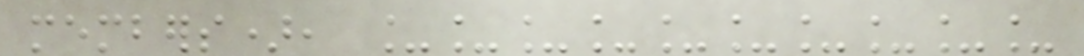members), __________
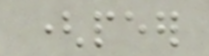(peer
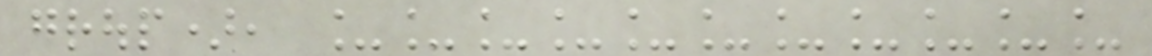group), ___________
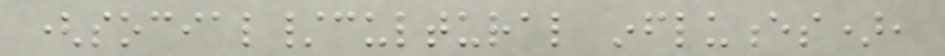(social/cultural influences),
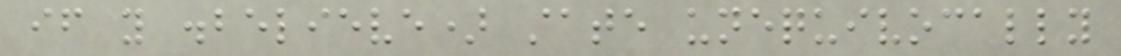if you disbelieve) state unequivocally
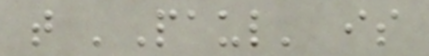that 'Paul' is
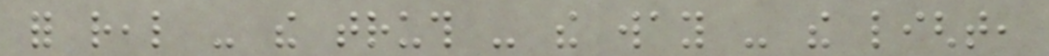for real - the truth - the way - the light,
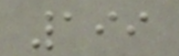199
